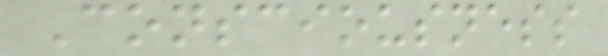Consciousness
